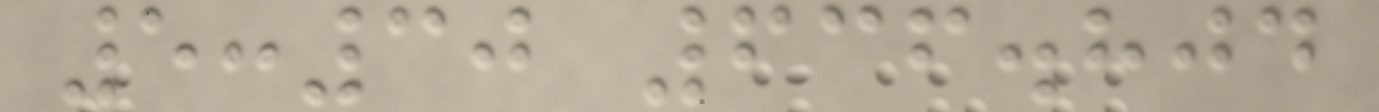5:30 636.804
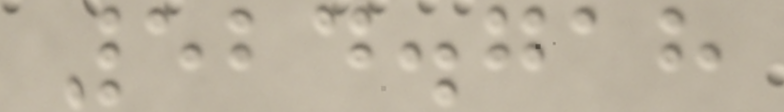524.718
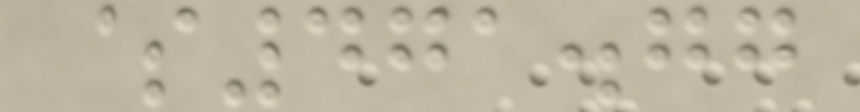$471.77
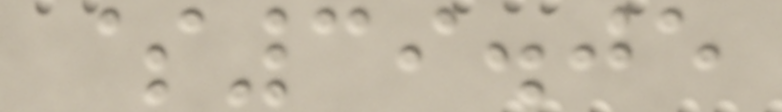$39.05
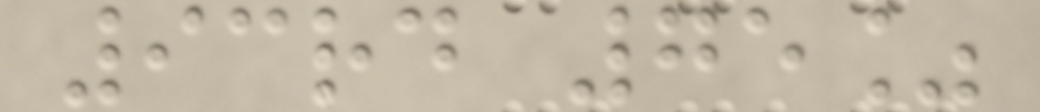93rd 75%
